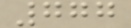777
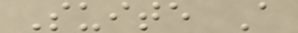Suite A
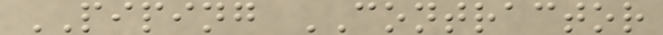PIPING CONTRACTOR
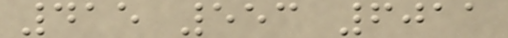415 553 6011
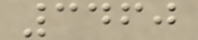3460
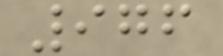976
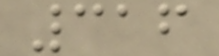316
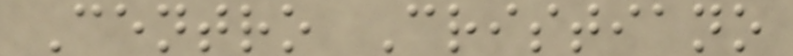Centro Cristiano
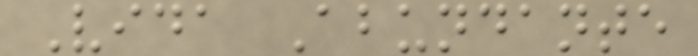Vida Abundante
